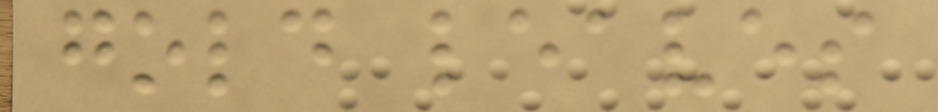gold leaves
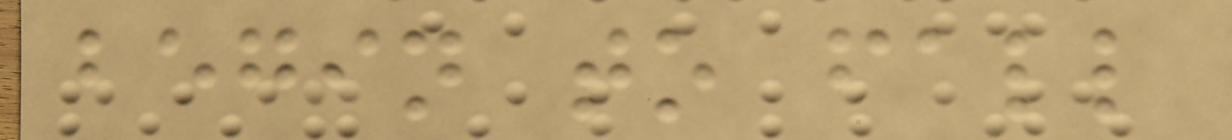begin to fall
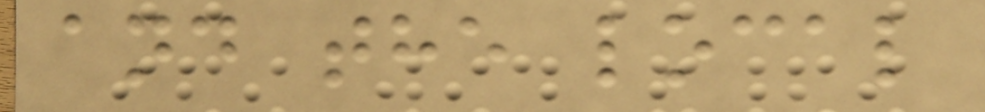and the local
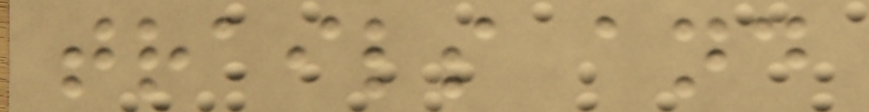trails and
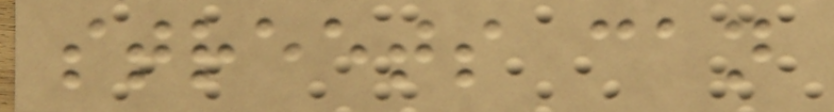streets can
